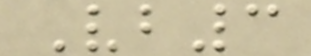Vb3
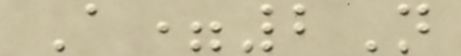A=2N
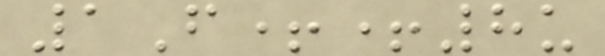1F++8u
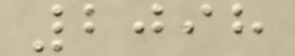2098
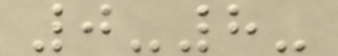0-8-
